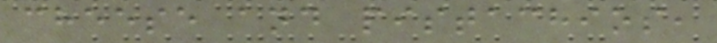cheese and pistachios,
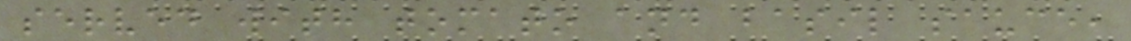served with tomato and basil sauce,
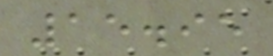15.95
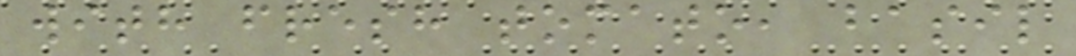with fresh tomato, basil
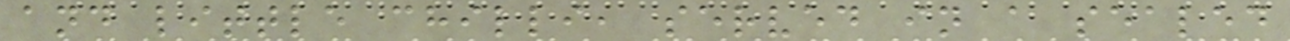and little chilli, served in a sealed
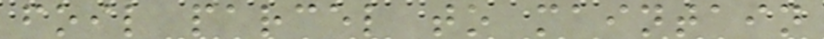foil parcel to maintain
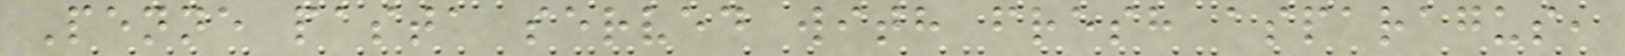Penne pasta served with fresh asparagus,
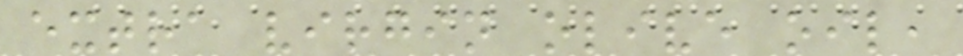extra virgin olive oil,
